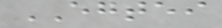EGTEI
